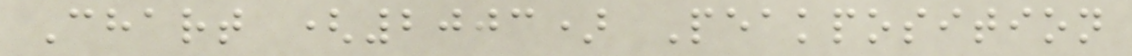Chart (2003) Peakposition
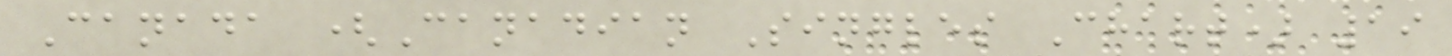Canada (Canadian Singles Chart) 19
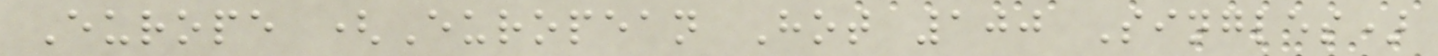Europe (European Hot 100 Singles)
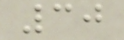30
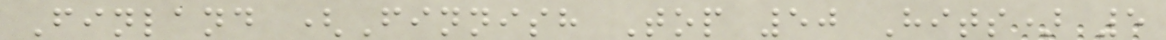Finland (Finnish Top 50 Hits) 5
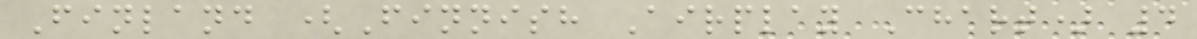Finland (Finnish Airplay Chart) 4
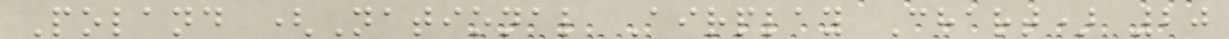Poland (National Airplay Chart) 20
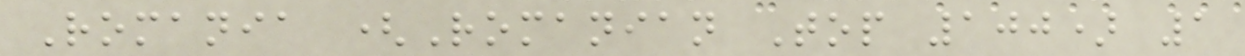Romania (Romanian Top 100) 1
